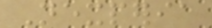Nexperia
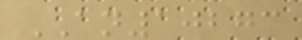AN10273
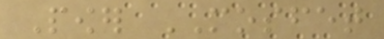Power MOSFET
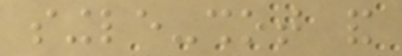single-shot and
